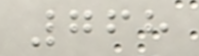768
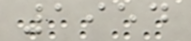1954
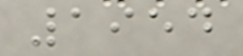1954
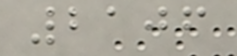2106
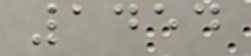1454
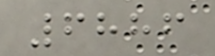6886
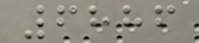6886
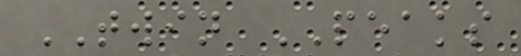TWIN PEAKS
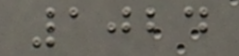1024
